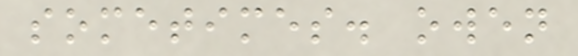sometimes. owen
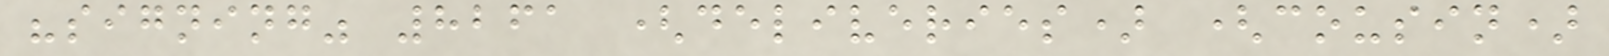"signing" 8261 (deliveries) (cousin)
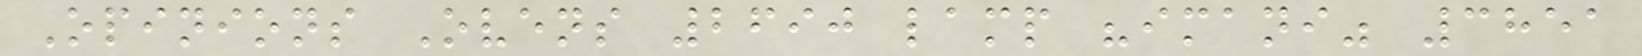Opinions Ovens 2690 lamp "imani" 3851
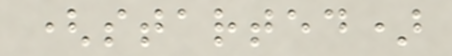(started)
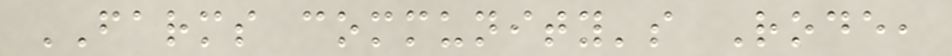FARMS community's Rode,
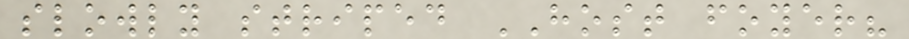slowly striped HOST foyer?
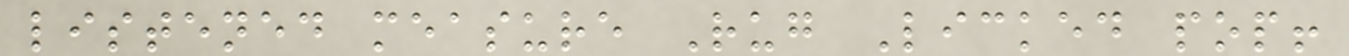listened measure Rug Licked pop!
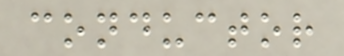conductor
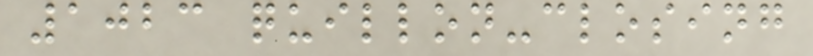1023 quillon-closing
